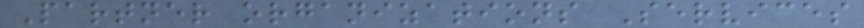Partner organizations Services
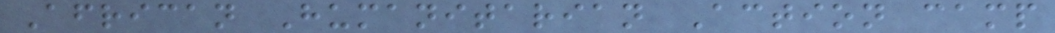African Humanitarian Action camp
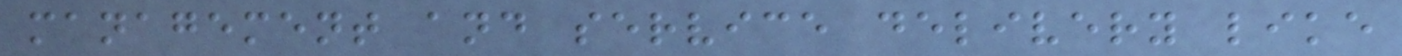management and service delivery like
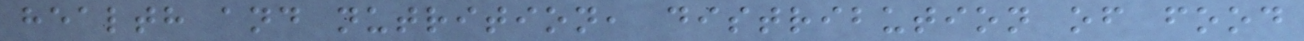health and nutrition, distribution of food
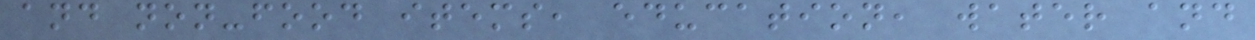and non-food items, education, water and
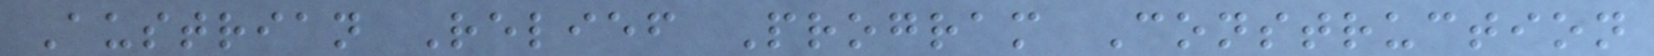Austrian Relief Program Construction
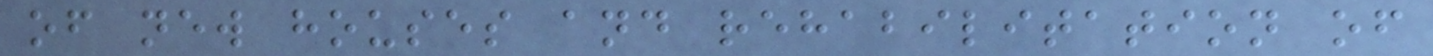of new houses and rehabilitation of
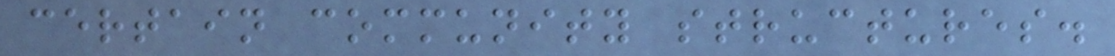certain community structures.
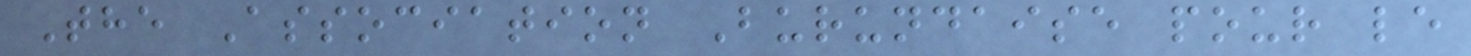The Association Burundaise pour le
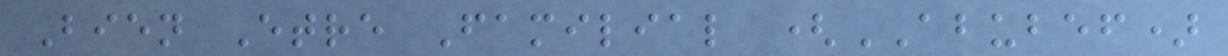Bien Etre Familial (ABUBEF)
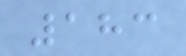183
